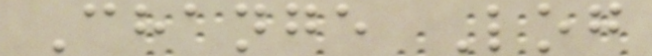Change Log
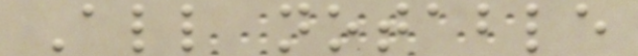All notable
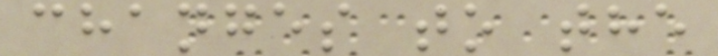changes to the
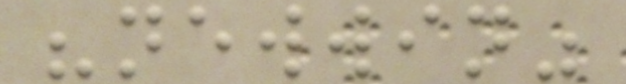"newwin"
